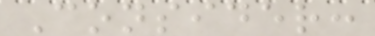Consider:
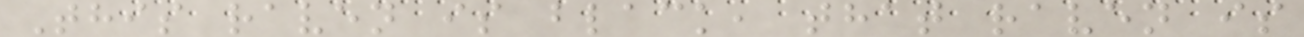This raven is black, that raven is
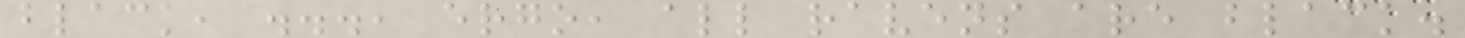black, ..., ergo, all ravens are black.
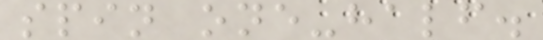spin one-half.
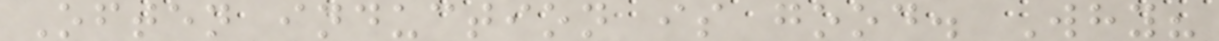Often induction is good. Why?
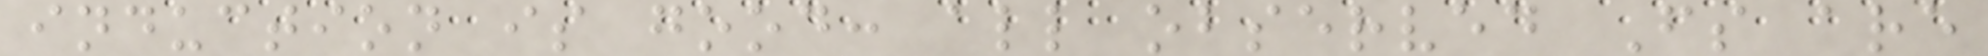induction is good: all observed Fs are
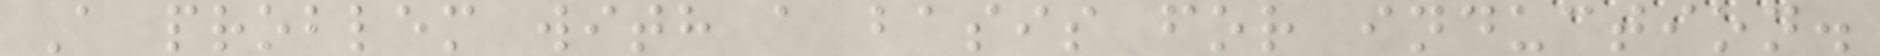A problem with a basis for induction.
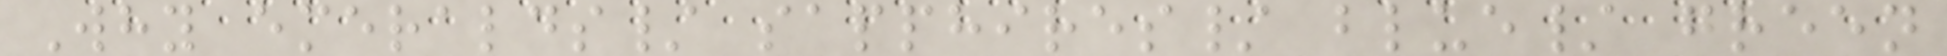Why emeralds/ sapphires/ blue/ green
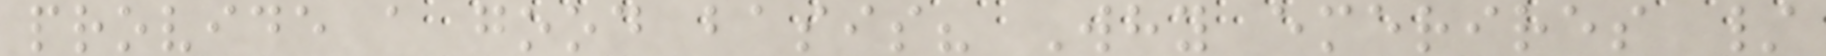provide a good basis? Why emerires /
